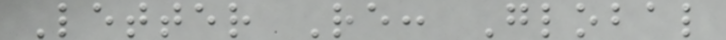Letter Re: Global
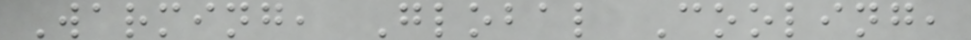Warming, Global Cooling,
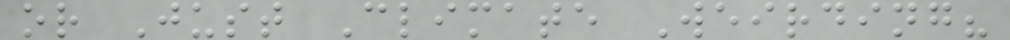or Just Climate Weirding?
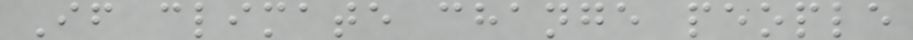If climate change people
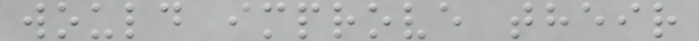would improve their
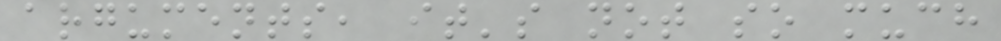arguments, it's not so much
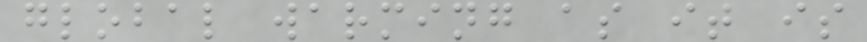global warming as it is
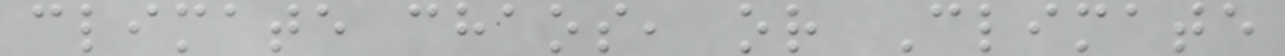climate chaos, or Climate
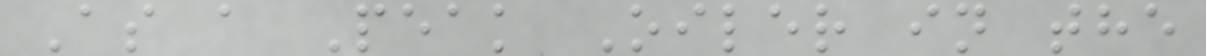As a Peak Oiler in the
